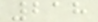218
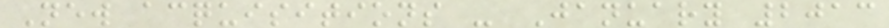New acquisitions - January 2013
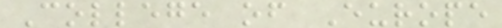College of Europe
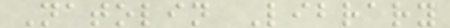Natolin Library
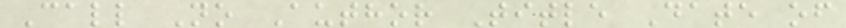Call No Author Title Date of
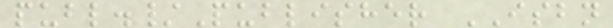publ./Publisher ISBN
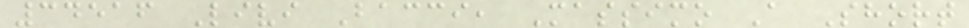34516 Livi Bacci, Massimo A Short
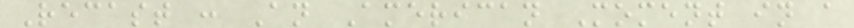Recast : An American Moment in a
